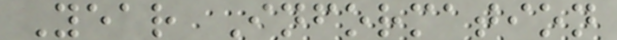Year Information
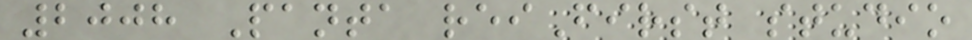2008 Panta reiFirst studio
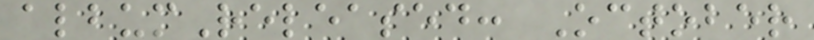albumReleased: October
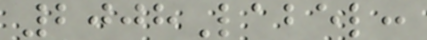2008Label:
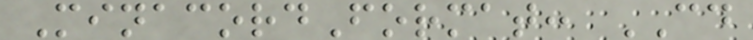MinacordFormat: CD
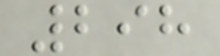298
